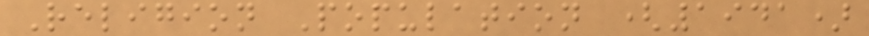Religion Population (1941)
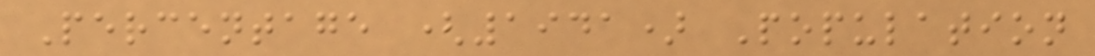Percentage (1941) Population
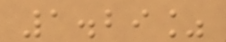1.29%
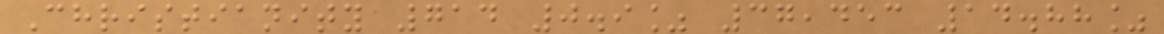Christianity 714 0.9% 37,453 14.88%
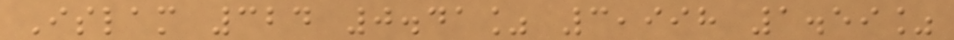Islam 324 0.41% 3,998 1.59%
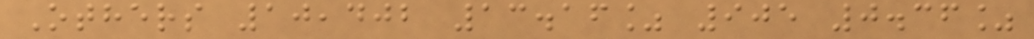Others 10,402 13.16% 905 0.36%
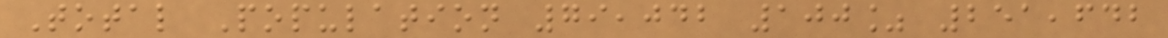Total Population 79,042 100% 251,642
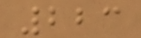223
